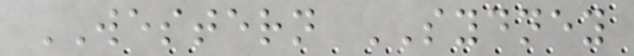WESTERN SYDNEY
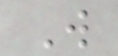W
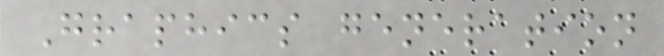Graphics generation
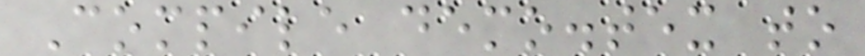Compile demo.tex to
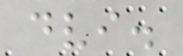dvi.
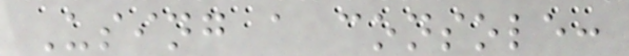Using a console:
